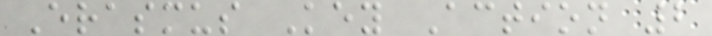Erasmus Key Action 2
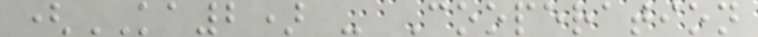(KA2) - Cooperation
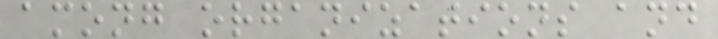among organizations and
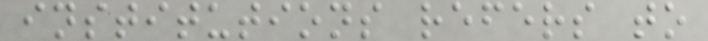institutions refers to
